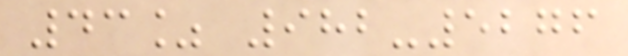43% 982-5276
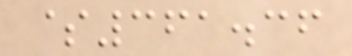$361.36
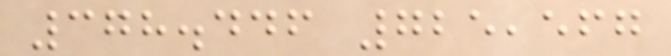378.446 725,567
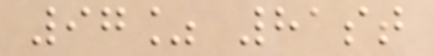97% 81st
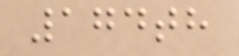174th
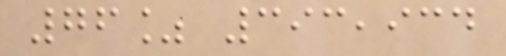76% 393,934
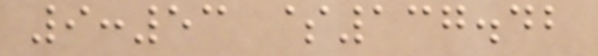9:53 $137.42
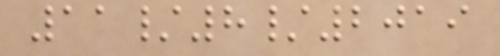11/8/2019
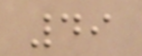49
